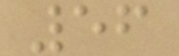56
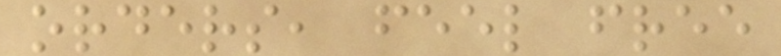orders, feel free
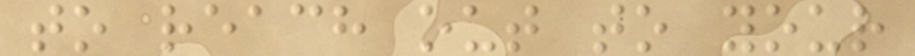to reach out to your
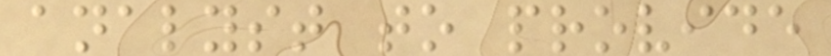analyst to provide
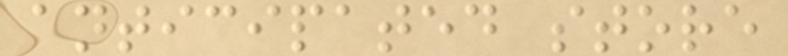anticipated store
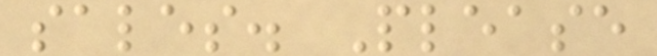sales. Please
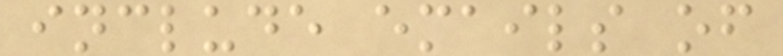include emails of
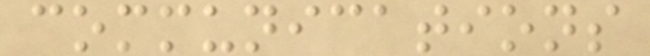communications
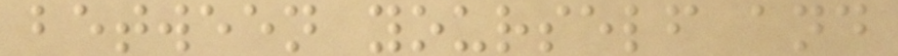between yourself and
